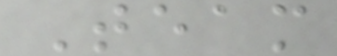Team
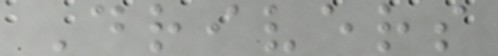Drivers
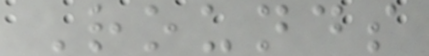Rounds
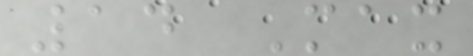14 Max
